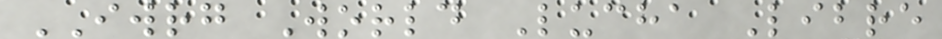IWRG World Lucha Libre
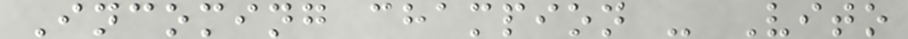Incoming champion - Vito
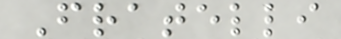Fratelli
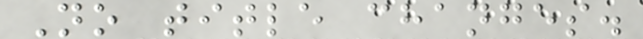No title changes.
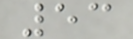53
